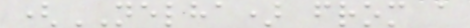(NELHA) from a
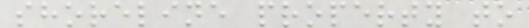shoreline property to
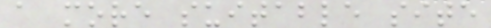a more suitable site
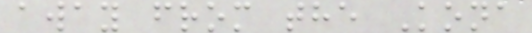away from the Kona
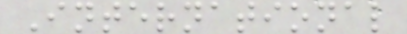International
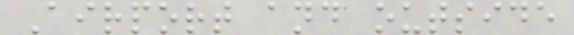Airport and outside
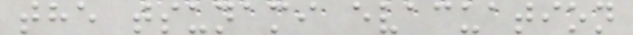the tsunami evacuation
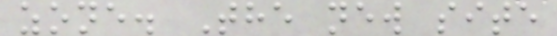zone. The new site
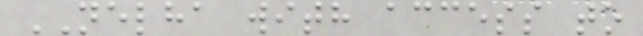NELHA with access to
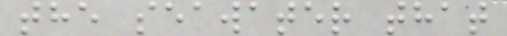the seawater that
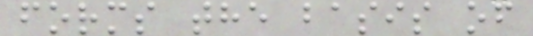forms the basis of
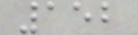152
